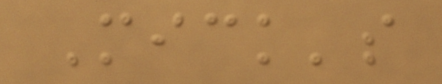Mick's
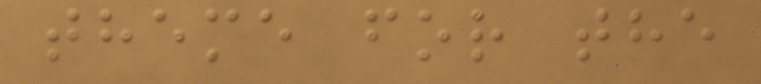theme for the
